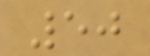50
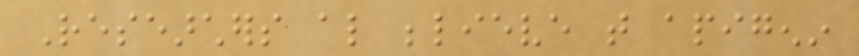Researchers also believe that apigenin
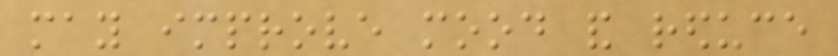may improve mood and reduce
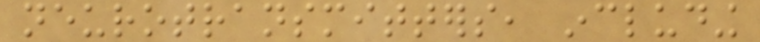neurotransmitters, including
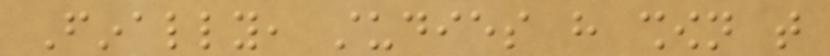Finally, studies have shown that
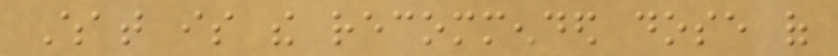What is the recommended dose of
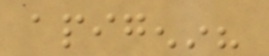apigenin?
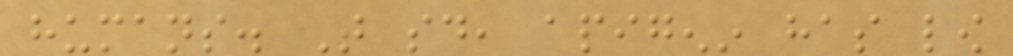humans. That said, apigenin has low
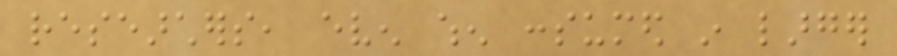researchers, even when consumed in larger
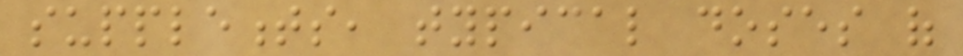supplements, typical doses of
